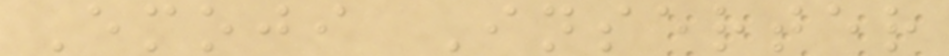Emoji Inserter
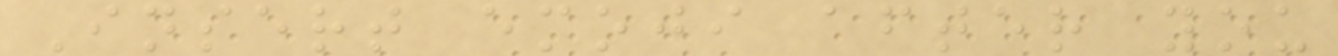Insert emoji after you
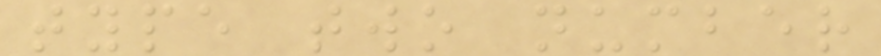type two number
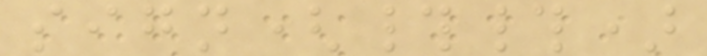sign(##)
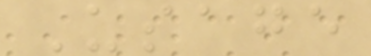Usage
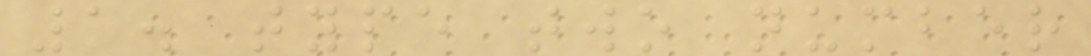1. type two number
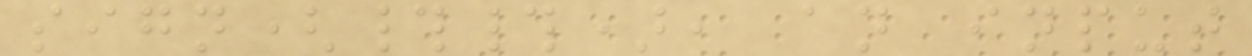sign(##), an input
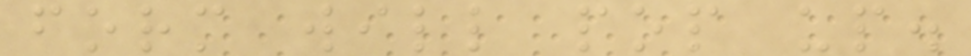form will pop up.
